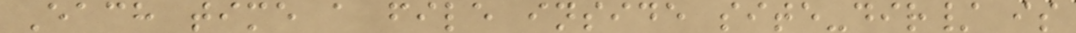Each time a file inside site-dir/ is
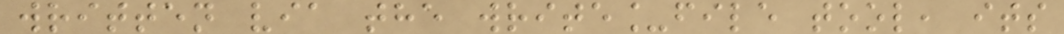written via the write_file tool, its
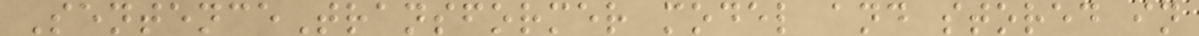SentenceTransformer model and stored in
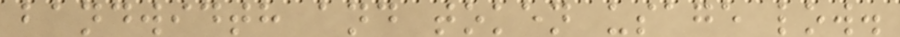bandwidth and token usage low.
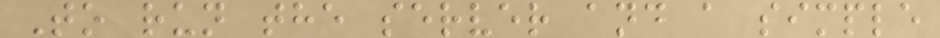To run the server and a simple
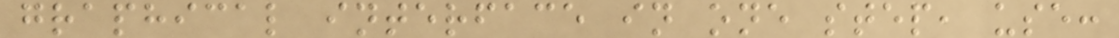graphical interface in one step, use:
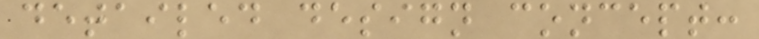detailed design concept:
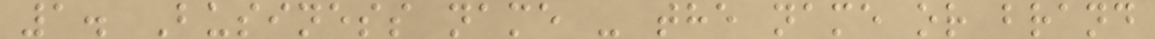1. Business name - the name or brand
